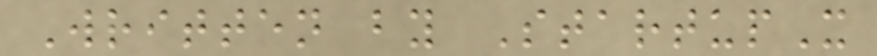Written by StartupX
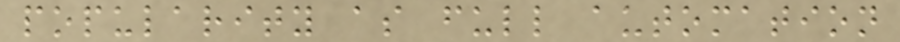popularity as full automation
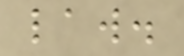law.
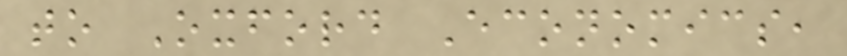to Oxford Economics,
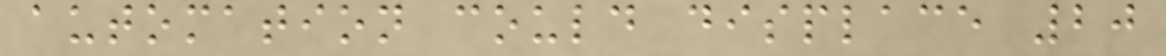automation could displace 20
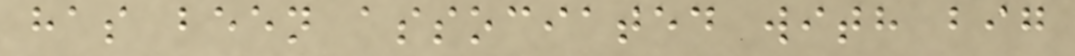has been associated with big
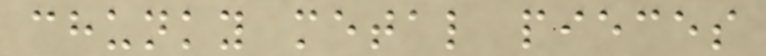chunky metal pieces
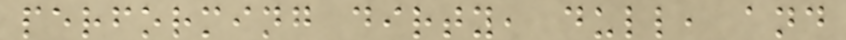performing dirty, dull, and
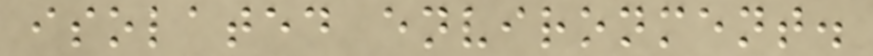isolated environment.
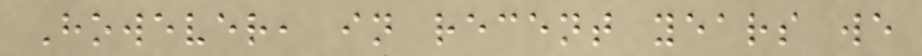However, in recent years we
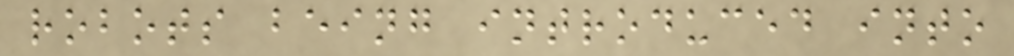robots being introduced into
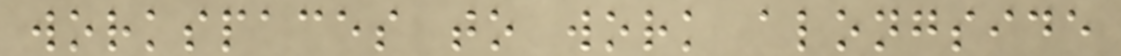workspaces to work alongside
